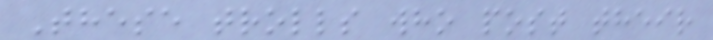These trolls who post their
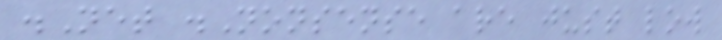.Net .Nonsense are just low
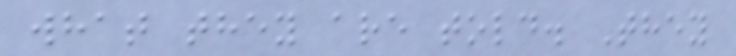what they are told. They
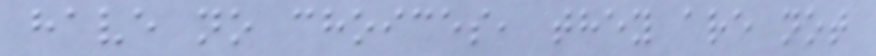have no choices, they are not
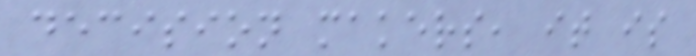decision makers, it is
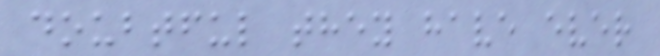doubtful they have ever
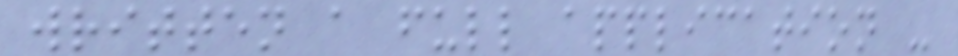written a full application -
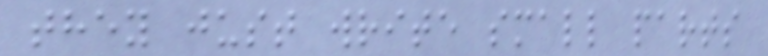they just write small parts
